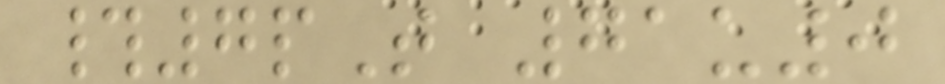#7pT 71u0
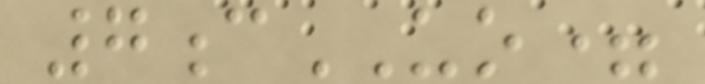7cUO=
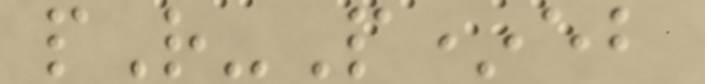pR-P*eb
